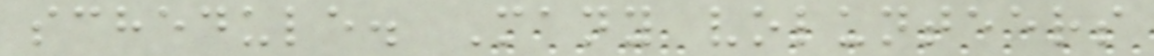schedule. Many volunteers
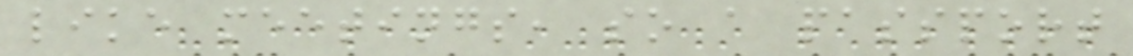like meetings, so a passport
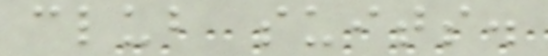club suits.
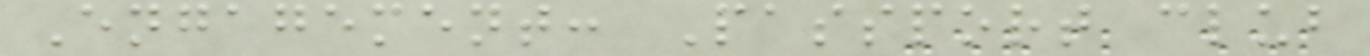Engagement: Passport club
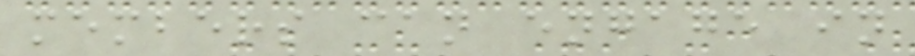members can engage in
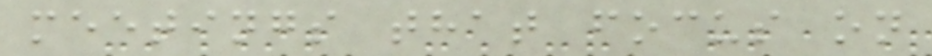meetings that focus on
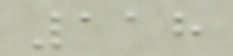118
